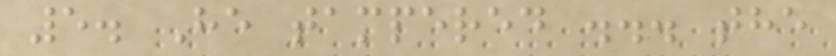5. He tampered ... the
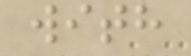with
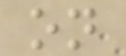on
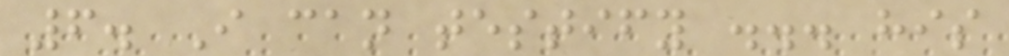6. I can testify ... his
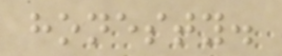honesty.
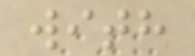with
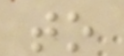to
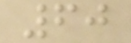60
